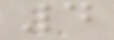4
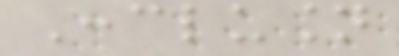Conclusion
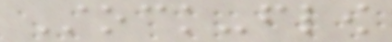Stock-flow
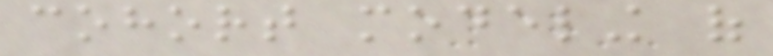cohort modeling of
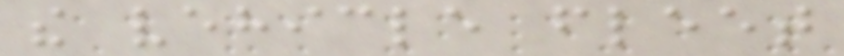the vehicle fleet
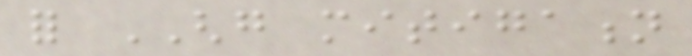for GHG mitigation
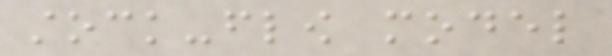stock-flow model
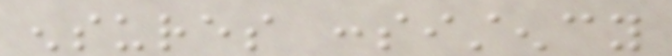ensures consistency
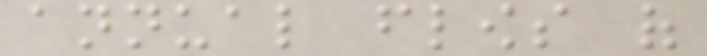annual flows of
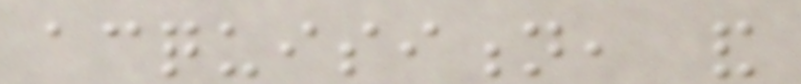acquisition, and
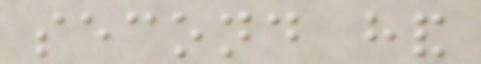second hand
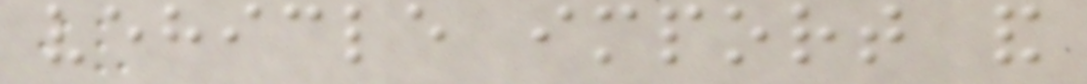vehicle import and
